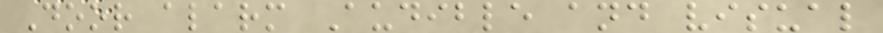Door alarm Audible and visual
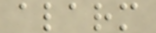alarm
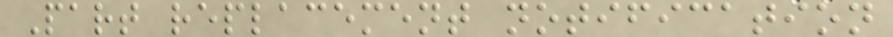Part replacement notification
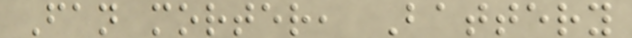Fan morter, Battery
